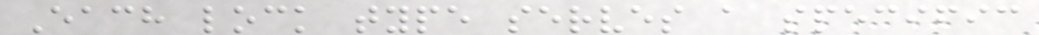Each lock type serves a specific
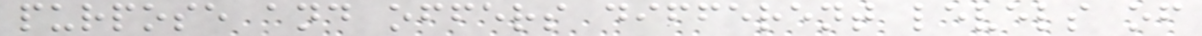purpose and offers different levels of
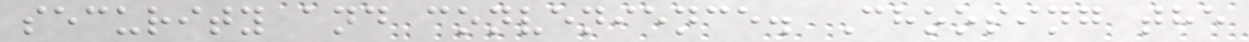security and convenience. Choosing the
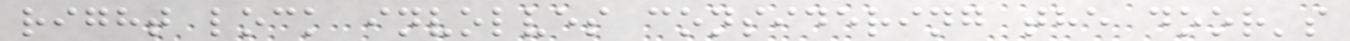right lock involves considering the door's
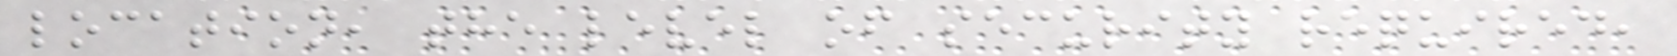location, the level of security required,
